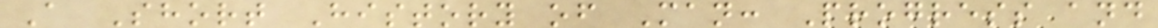A Short History of Man: Progress and
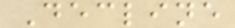Decline
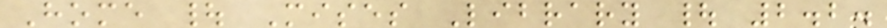Home | Mises Library | 2.2.
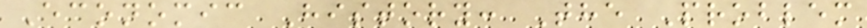Economic History: The Problem
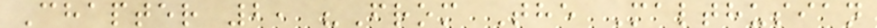Chapter 2, "From The Malthusian
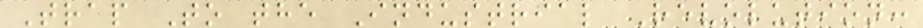Trap To the Industrial Revolution:
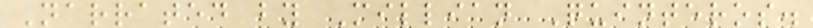Narrated by Millian Quinteros.
